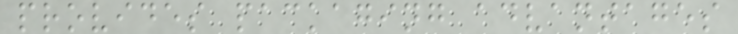provides packaging advantages
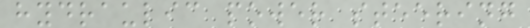hydraulic power steering
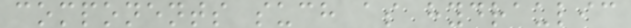components such as hydraulic
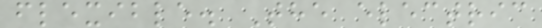flexible. The electric
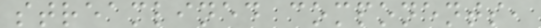streamlined components,
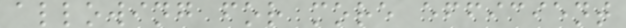allowing for more efficient
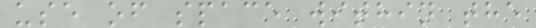use of space within the
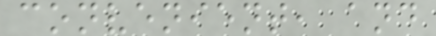convenient, and
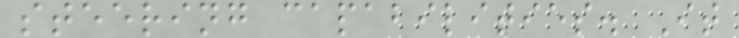steering capabilities. It
